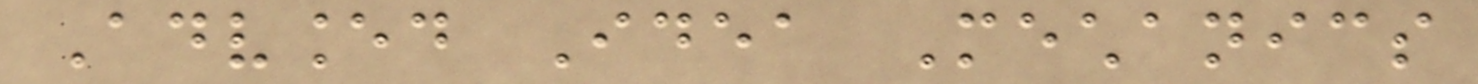Advanced Idea Mechanics
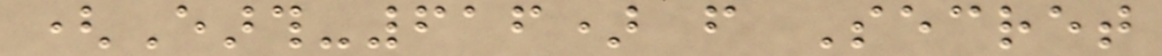(Earth-616) from Secret
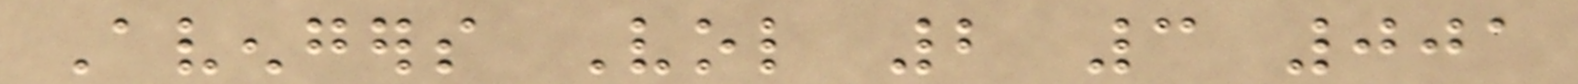Avengers Vol 2 3 001
